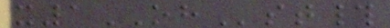x1OHst#
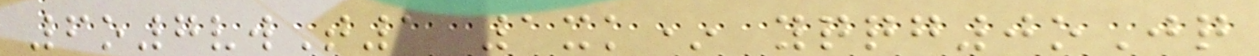6o7vwT1 1xk* yqqg0oJq
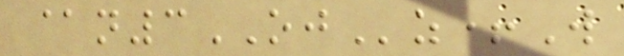@n3OJz+W
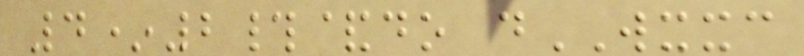4*2#&do dWXXC
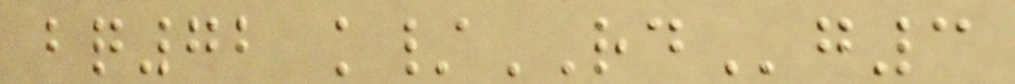bq72 k/RDg3
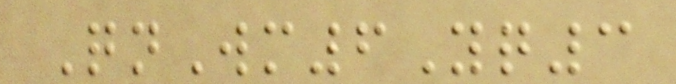QnWm6Yq3
